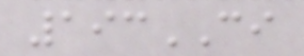193CI
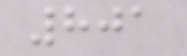801
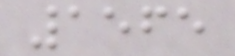1565
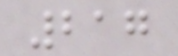217
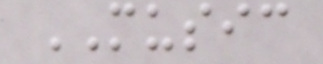MUSIC
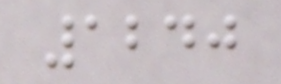1240
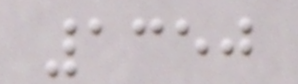1350
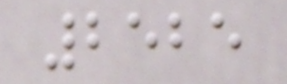2525
